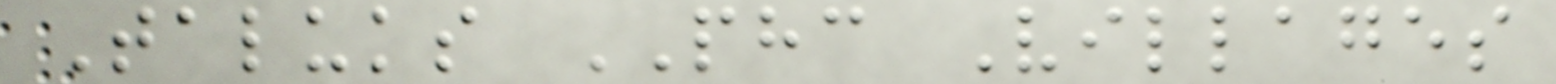Taluks PHC Villages
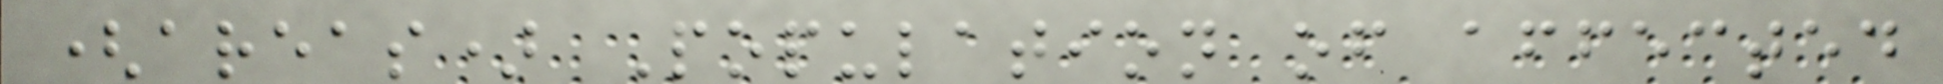(areas) Population of affected
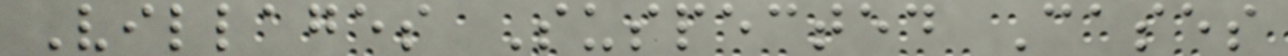Villages Suspected Cases
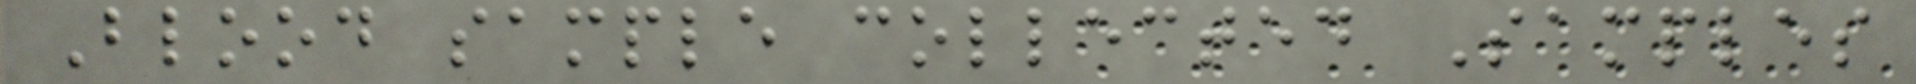Blood sample collected Samples
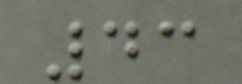43
